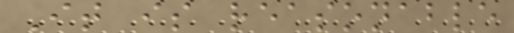It is reasonable
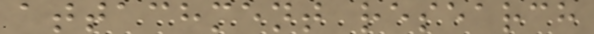attachment research
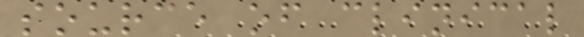source of clinical
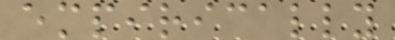empirically
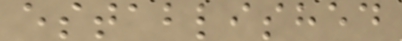established
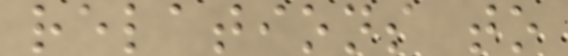relations to
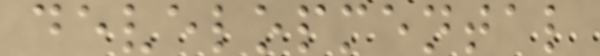developmental
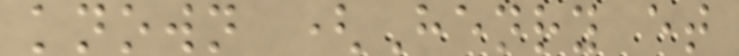known (Henry et
